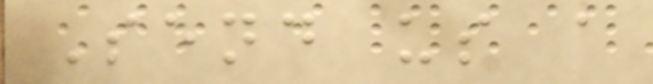Send us a
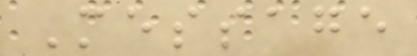Message
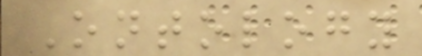Ontology
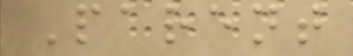Parent
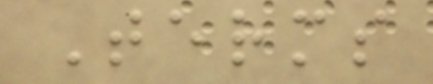Terms
